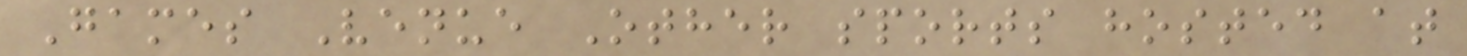Games Venue Other sports hosted at
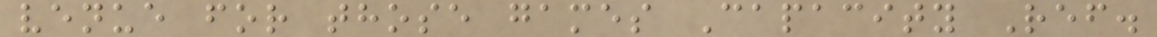venue for those games Capacity Ref.
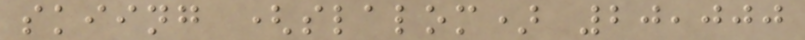skiing (slalom) 20,000
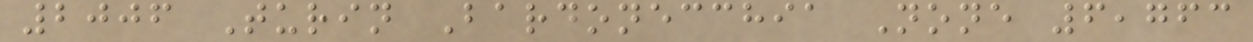2006 Turin Bardonecchia None 6,763
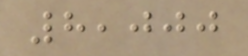8,000
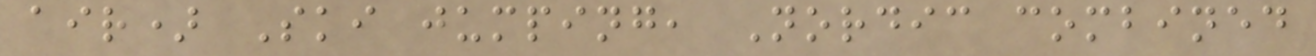air) Ski jumping, Nordic combined
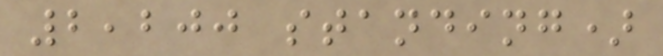2,200 standing)
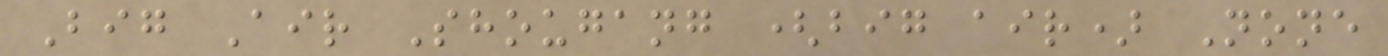Big Air Shougang (big air) None
